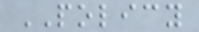POLICY
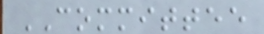COMMITTEE
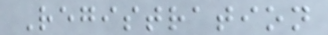Registration
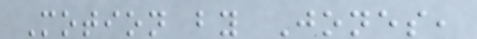Motion by Jones,
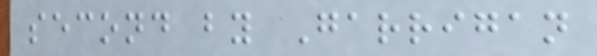second by Garrigan
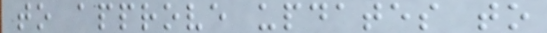to approve updates to
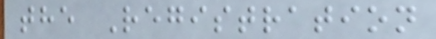the Registration
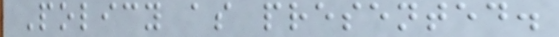Policy as presented.
